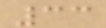33
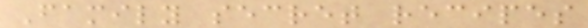Family secret recipes
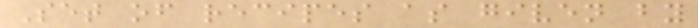Set of recipes as given by
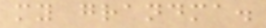my grandma.
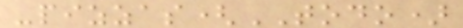-pizzas(TODO)
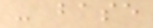- base
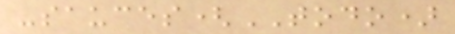-sauces(TODO)
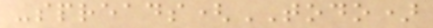-spreads(TODO)
